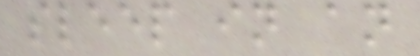sleep in an
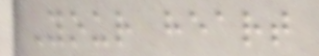Your heart
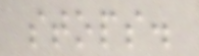stops.
